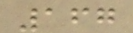167
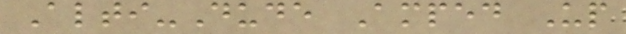Alti-Dude Amped Up
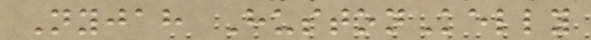Nyjah HustonKelly
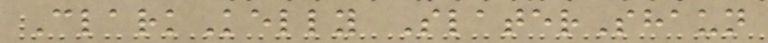ClarkKelly SlaterShaun
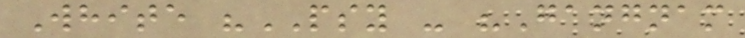White "PSY - "Gangnam
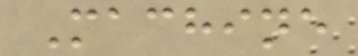Machine
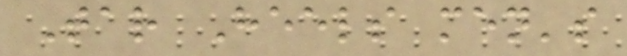Tar Heels men's
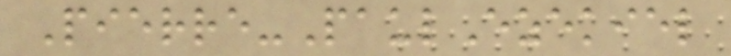Pierre-PaulEzekiel
